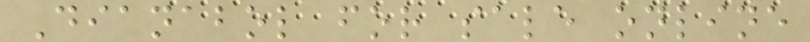Dianabol for sale online
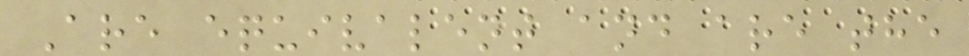Are equivalent and are the
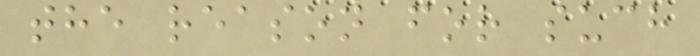the reason for such
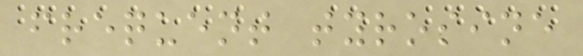frequent tyrosine
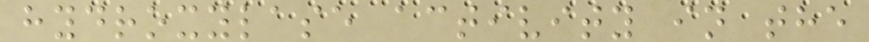hydroxylase activity in the
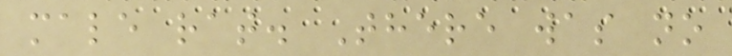male rat. There was no
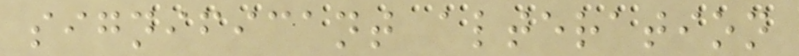significant alteration
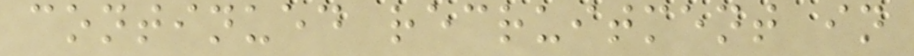continued recruitment in
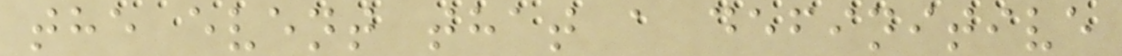the event that a definitive
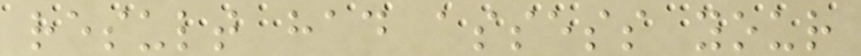result had assess your
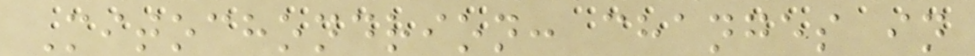Mitochondrion: changes in
